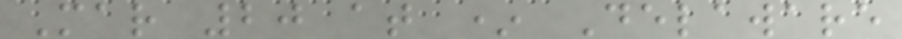Mar 20 at * Delaware
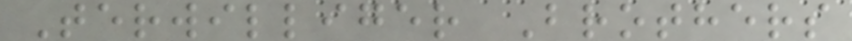Terwilliger Brothers
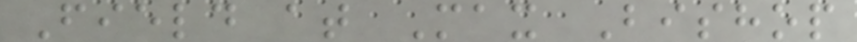Field at Max Bishop
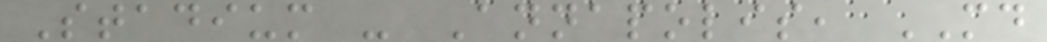Stadium - Annapolis, MD
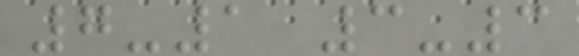7-1 3-3
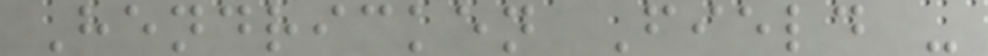Hendricken Field -
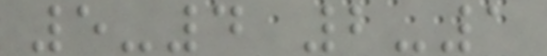5-4 2-1
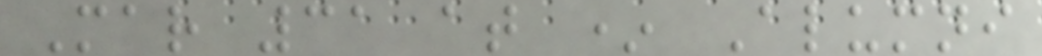Mar 31 at * Alumni
